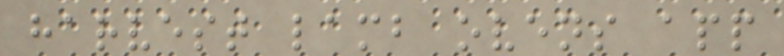harvest lamb ovens app
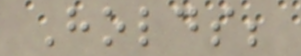Holds;
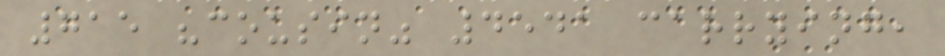715 "cousin" 4541 carrying,
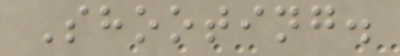Shooting.
